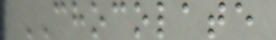CHOCOLATE
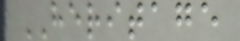HERITAGE
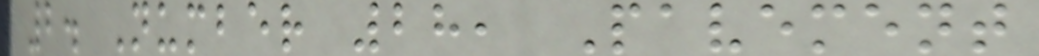2. Number 28, Pavement
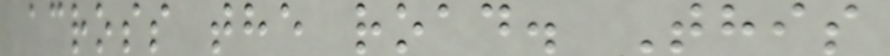across the road. This
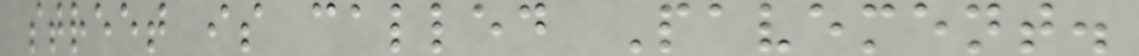street is called Pavement.
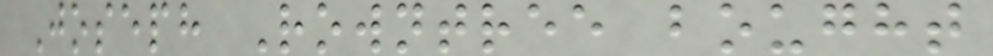Joseph Rowntree bought
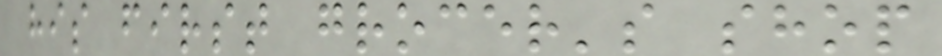his first grocer's shop
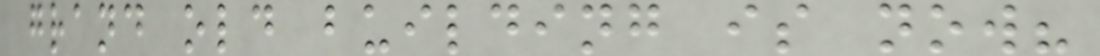grand old building is now?
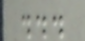...
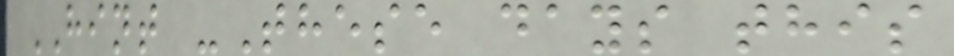HINT -These days this
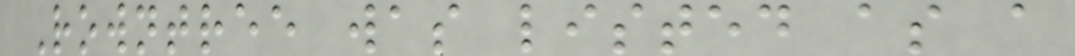Rowntree was listed as a
